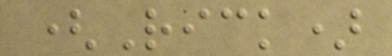(Rick)
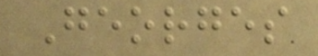Georges
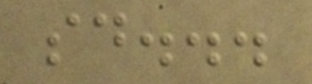said...
